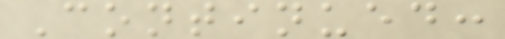Continued:
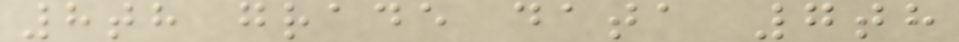8th grade data 7th
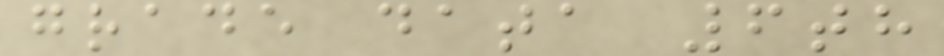grade data 6th
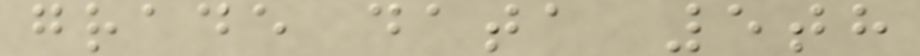grade data 5th
